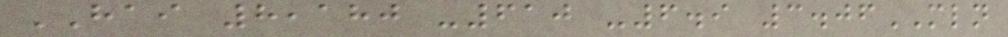HAI 8,180 -610 -6.9 3.06MLN
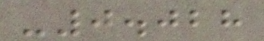-0.028
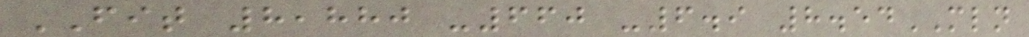FIT 8,880 -660 -6.9 8.54MLN
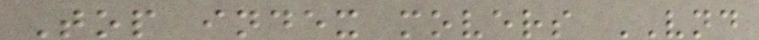Top index movers VND
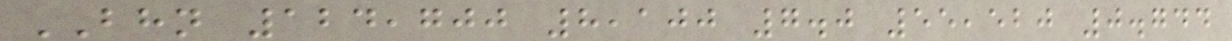BHN 124,700 8,100 7.0 55,520 0.744
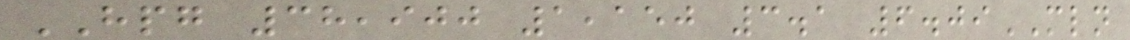HPG 38,900 1,150 3.1 6.09MLN
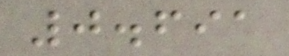0.691
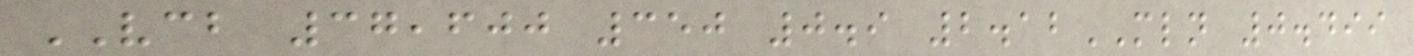VCB 37,600 350 0.9 2.12MLN 0.499
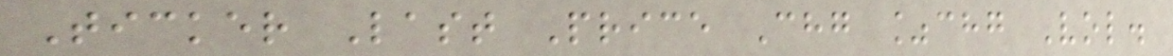Ticker Last Price Chg %chg Vol.
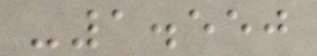-1.550
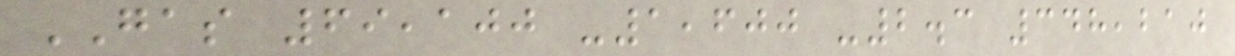GAS 69,100 -1,600 -2.3 348,210
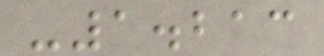-1.213
